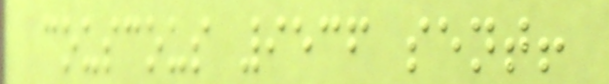couscous 9536 sent!
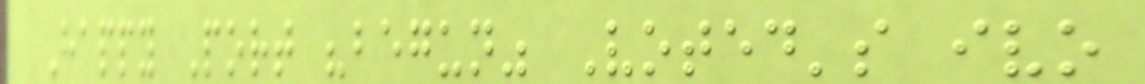Happy Port "begun" Voted's ivo
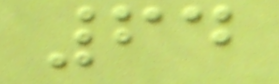64
